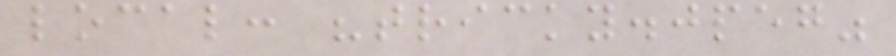local: "tricky.jpeg"
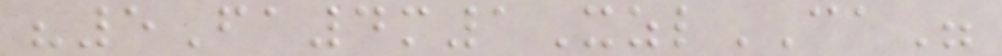"5Fa4m1XzlCA"
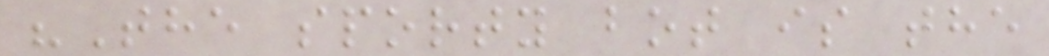"The sporty bot is the
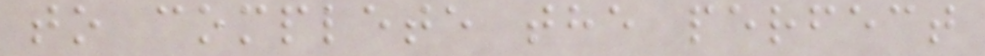to complete the perfect
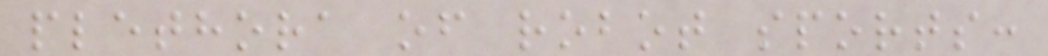plethora of robot sports:
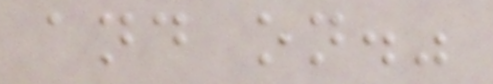and on."
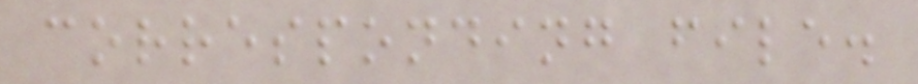corresponding file.
